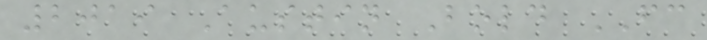2019 Austin Bold FC
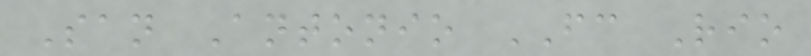San Antonio FC Rio
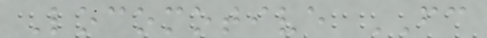Locomotive FC
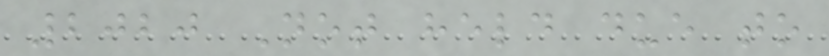2020 Not held due to
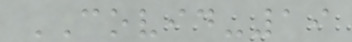COVID-19
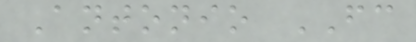Antonio FC
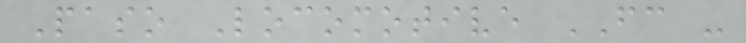Paso Locomotive FC -
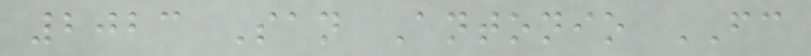2023 San Antonio FC
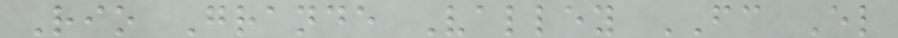Rio Grande Valley FC El
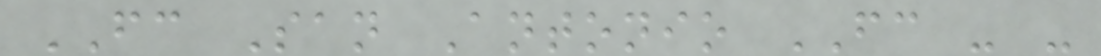FC San Antonio FC - -
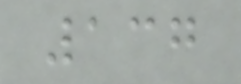137
